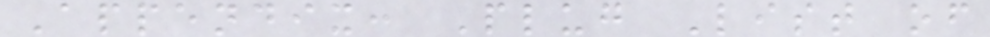Appendix: Plug List of
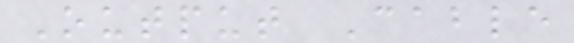Output Cable
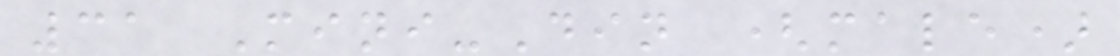31 Mini-Din (male)
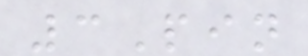3Pin
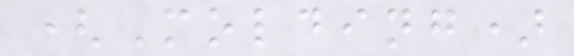(Molding)
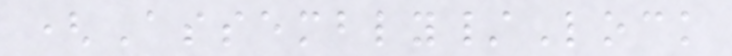(Assembly/Lock
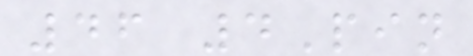46 4Pin
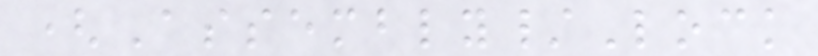(Assembly/Lock
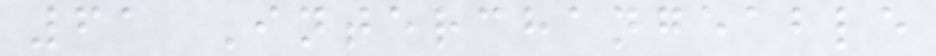61 Interchangeable
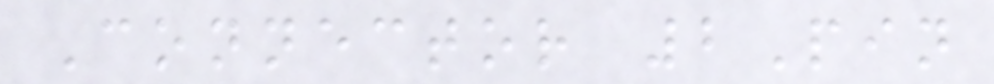Connector 2Pin
